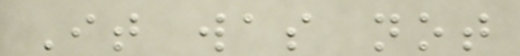It was not
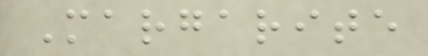Margarite
